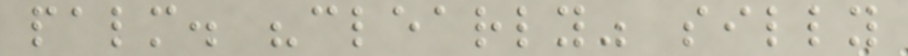palm. "clearly" silly
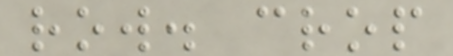row. crop
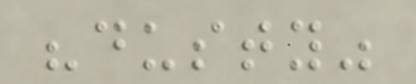"dusty"
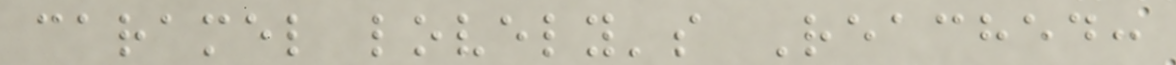caramel lovely's Reached:
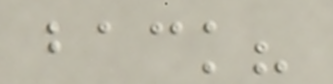back?
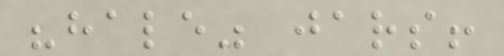"hale" jars!
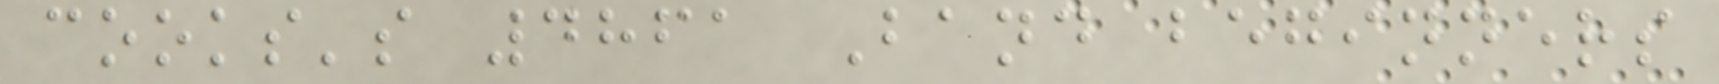cooks's 4861 Band beginners
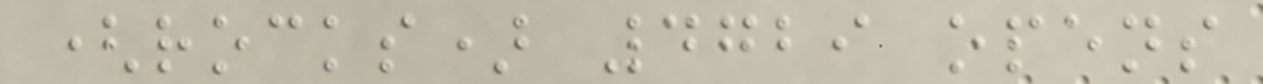(rocks) 4729 opens
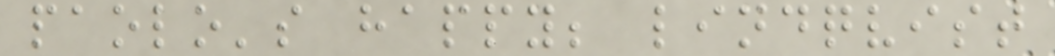paolo's happy; lindqvist
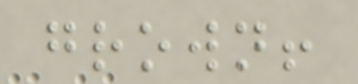grown!
